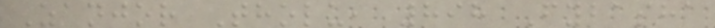Zanjor Tholu, 898 Fybasha
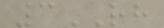3RH
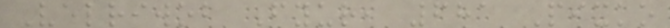Velriwob Fyur, 681 Pixko
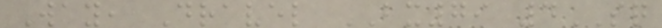Way, Dravel BX79 4SQ
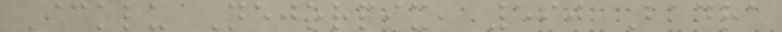Icklu Nejorpix, 590 Badra
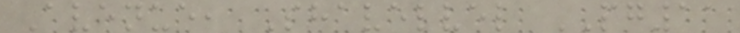Avenue, Shavelvel PG11
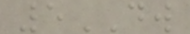5DW
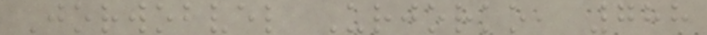Jorwobvel Urjorko, 788
